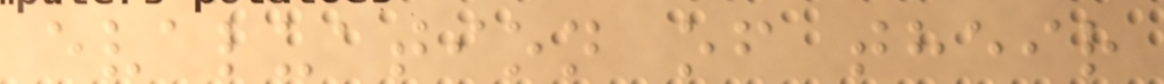evaluation of their
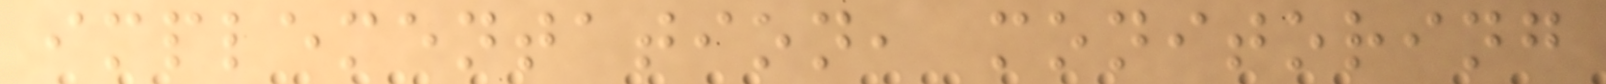implementation, monitoring
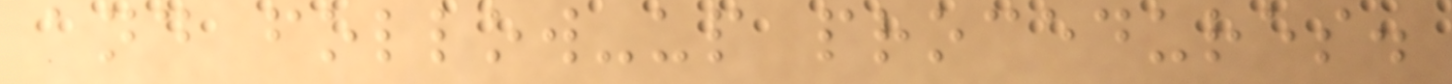and follow-up procedures.
